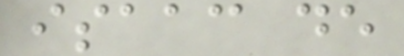isaac de
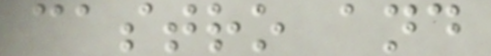castro and
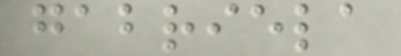gabriela
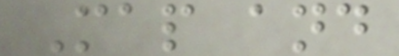Map and
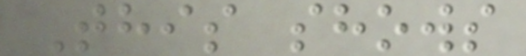This shows
